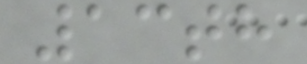13th
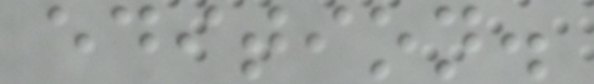edition.
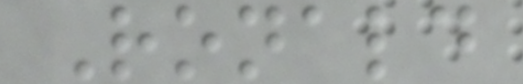Ronald
